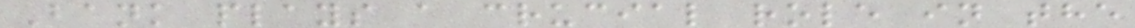Bank plays a crucial role in the
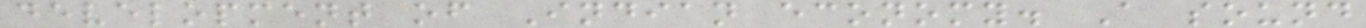development of Indian economy. A sound
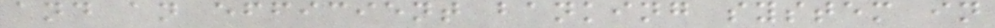and an efficient banking system in
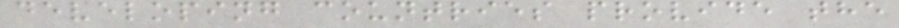developing countries provide the
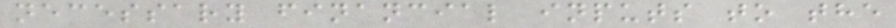necessary financial inputs to the
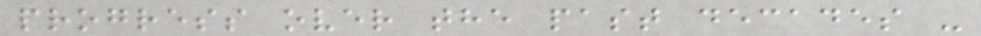progress over the past decades -
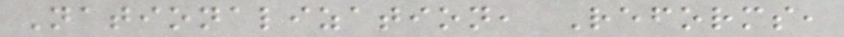Nationalization, Reforms,
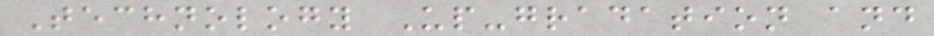Technology Up-gradation and
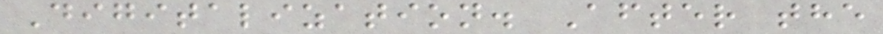Digitalization. After the
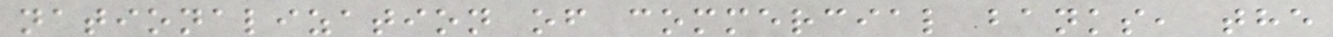nationalization of commercial banks, the
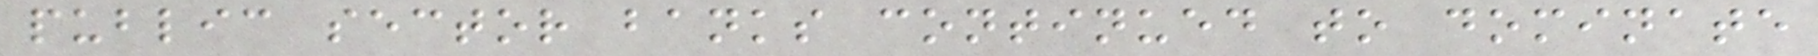public sector banks continued to dominate
